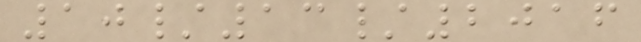10/13/2016
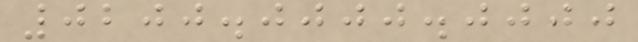0200.0000.0000
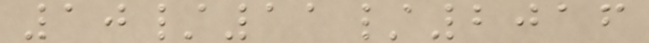10/11/2016
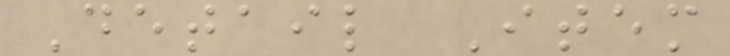Detail Item
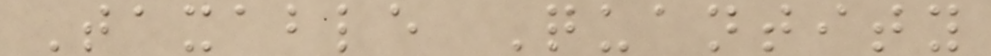Taxable Quantity
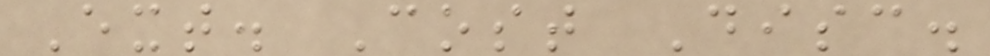Ext. Cost Disc.
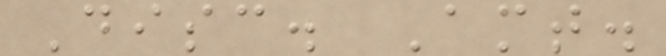Disc. Amt.
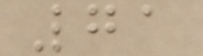71
